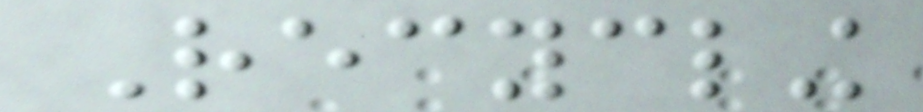Recycling
